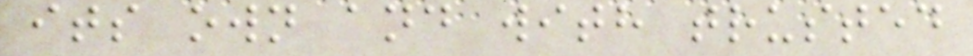its own and with trusted
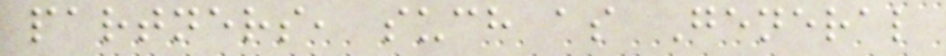partners, such as General
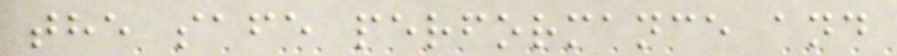the safe performance and
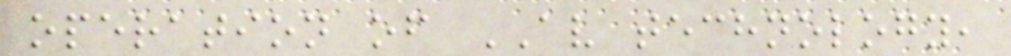operation of AV technology,
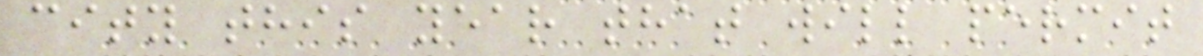city this year that will permit
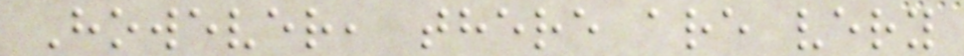However, there are very
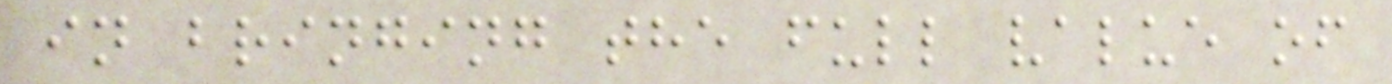in bringing the full value of
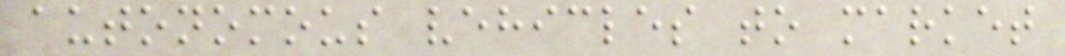autonomous vehicles to market
